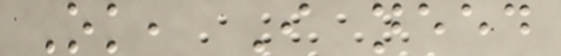Ok, I need
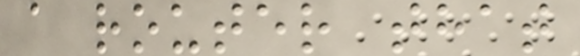a router that
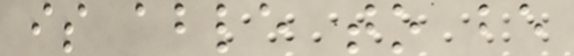is able to be
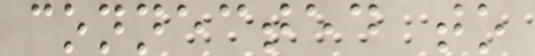connected to
